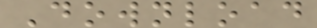Download
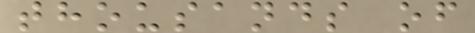thousands of
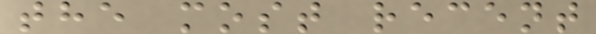the most recent
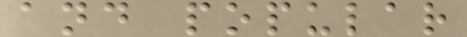and popular
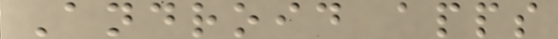Android apps
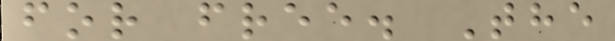for free. The
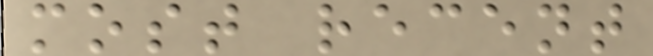most recent
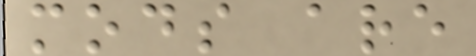mods are
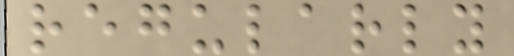regularly
